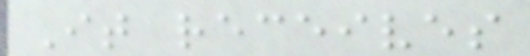It receives
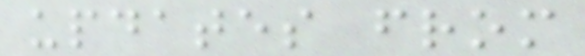updates from
